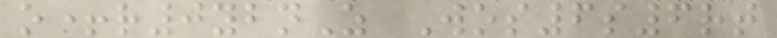o+r0ybnZ Wos6s6rt
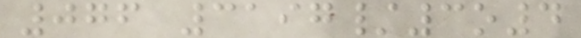076 3197/3o4
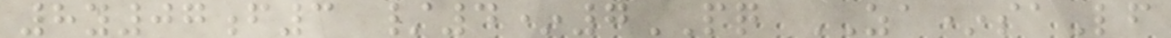8y07f3 /4*7PQ ZA*saLf
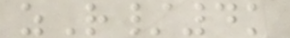zR/4k
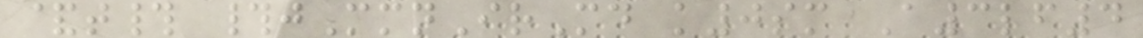&t# #jMmnIrMd k0sm A3lf4
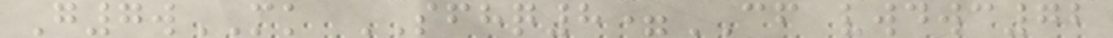G7wMK SFHQ8=CF vwdwc72
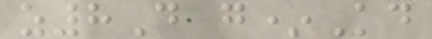z8D g*Kd
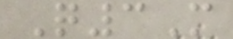Q3M
